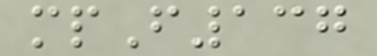mpF137
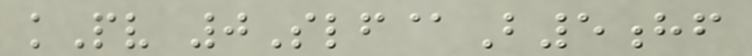kPv 0Slf@B5hf
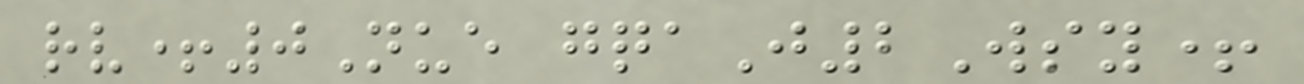rv+0Nue gqaJ2Wsy+
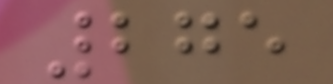275
